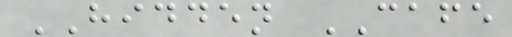HIDDEN CAFE
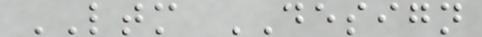LTM DESIGN
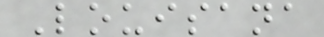Louisana
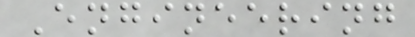Engineering
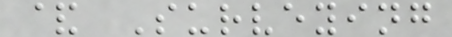& Surveying
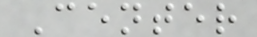Center
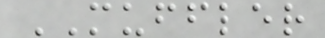MUFFLER
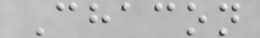Chacon
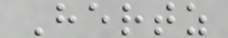Hertz
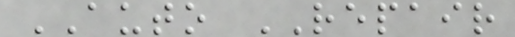AUTO REPAIR
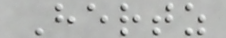Hertz
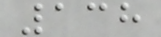138
